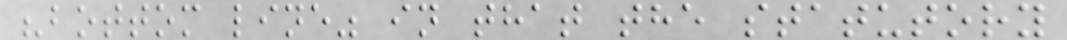"bottom line" in that the statutory
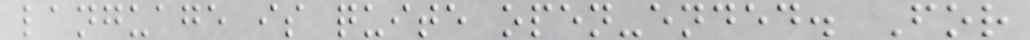language is quite open-ended. For
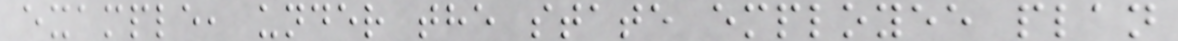example, under the state employee plan
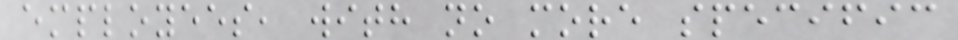employees, with no more specific
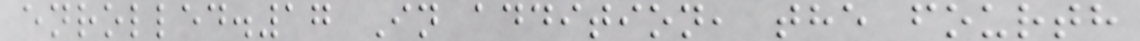enrolled.17 In addition, the fourth
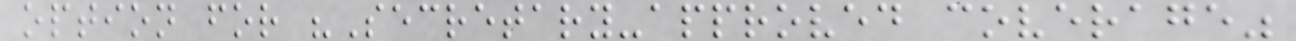option for "Secretary-approved coverage"
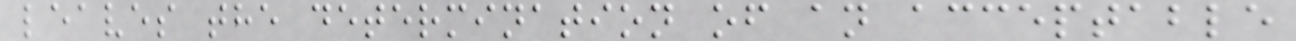leaves the determination of an acceptable
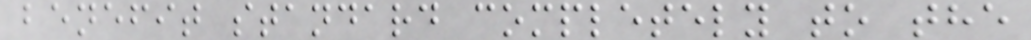benefit standard completely to the
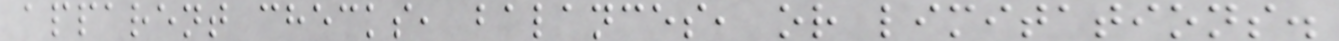apparent checks, balances, or limitations.
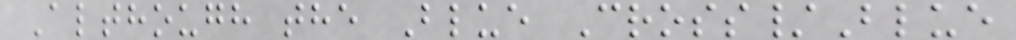Although the Blue Cross/Blue
